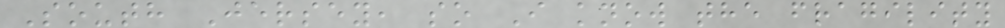South Jersey, so I know the fragility
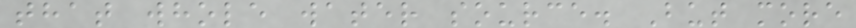that whole water source. But more
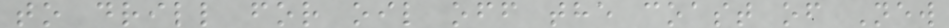to drill for oil off the coast of New
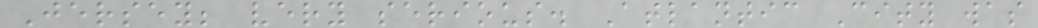Jersey; very serious. Atlantic City was
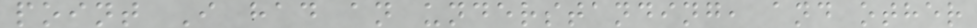point I had an understanding, and other
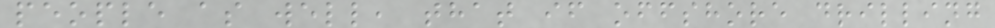people as well, that if offshore drilling
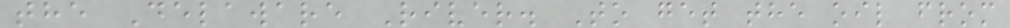the Delaware River. To get the oil from
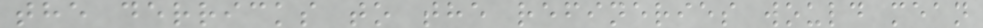the derricks to the refineries would mean
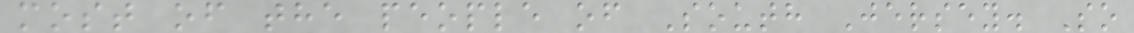most of the people of South Jersey. So
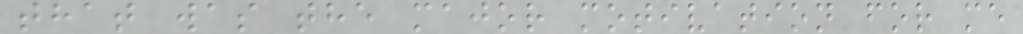that was the major motivation for me
